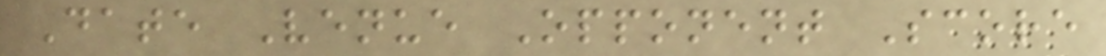Date Venue Opponent Score
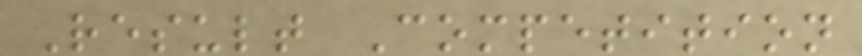Result Competition
